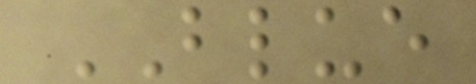BLUE
